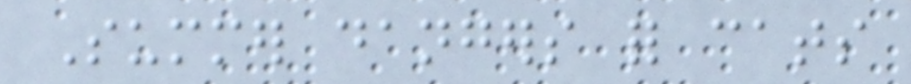Summer dangers for cats
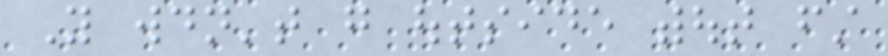You wouldn't go outside without first
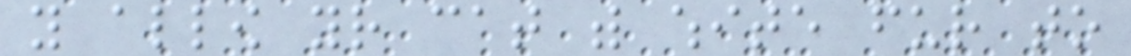you allow your cat with white fur to
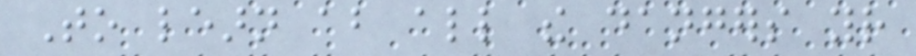To learn about all the dangers your
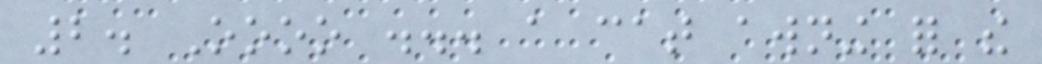2. Oooo ... a cat awning for the
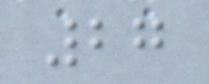27
